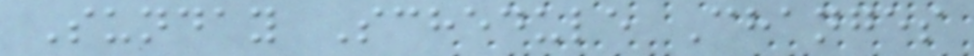Sunday Schedule Changes
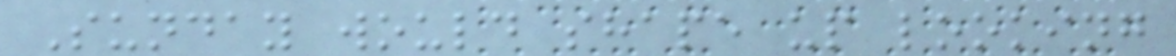Sunday would shape up looking
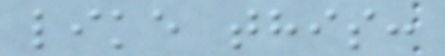like this:
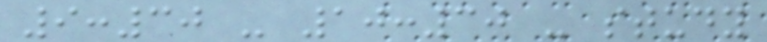9:30 - 10:30 - study
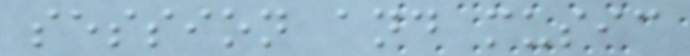session and music
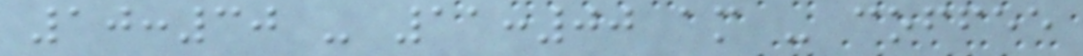10:30 - 11:00 am - coffee
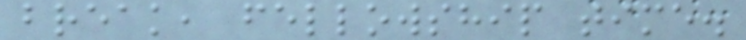break, fellowship time.
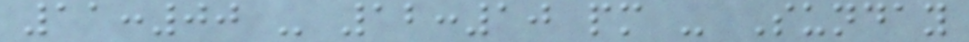11:00 - 12:10 pm - Sunday
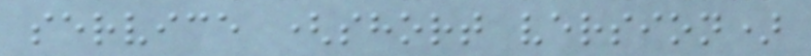service (short version)
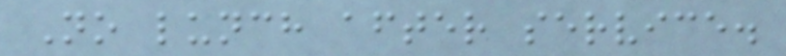No lunch after service.
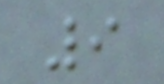9
